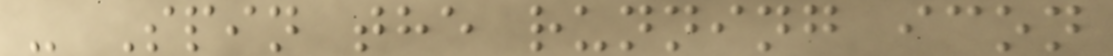- Spin the running icon
